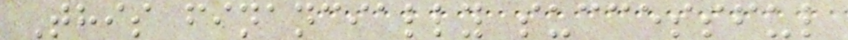This financially successful
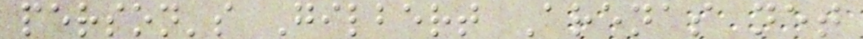person's Gilbert Arenas net
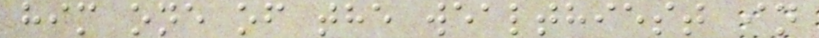him one of the wealthiest in
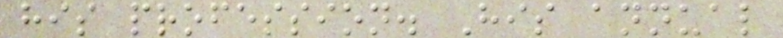his profession. His annual
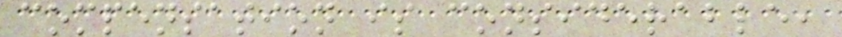compensation is considerable,
